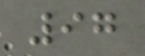97
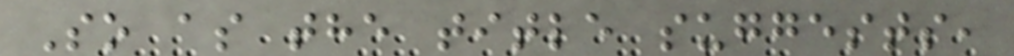So as the title suggests,
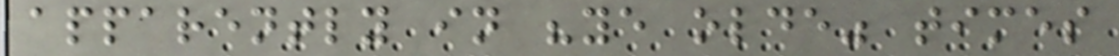apparently in "ye olde" times
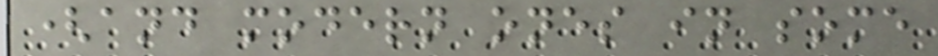(and modern ones in some
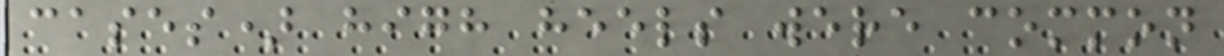cases) high heels were common
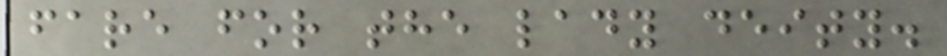fare for the lady deity.
